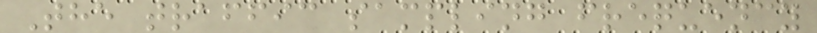The traffic sampling frequency
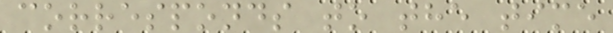corresponds to the time
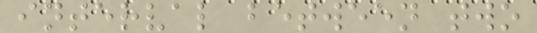interval between two
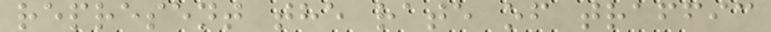represent the rate of traffic
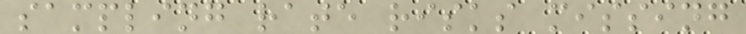sampling rate risks missing
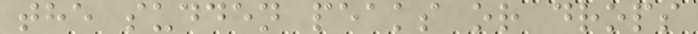the sudden peaks or drops
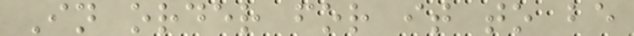In order for it to be
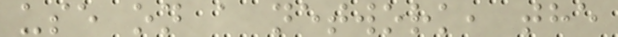use on a network, the
